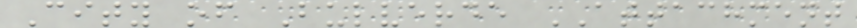City of Bulverde ATTACHMENT
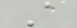A
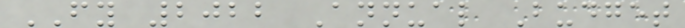FY 2022 Annual Budget
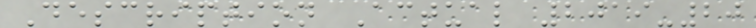Description Actual 2019-20
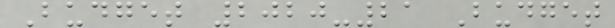Budget 2020-21 Budget
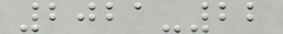2021-22
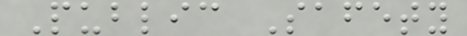Public Safety
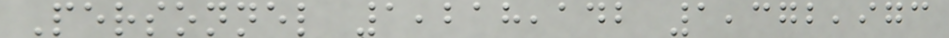Personnel 1,218,142 1,372,973
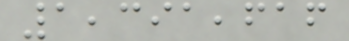1,391,616
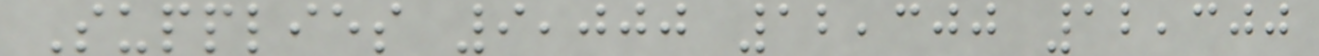Supplies 9,000 12,300 12,300
